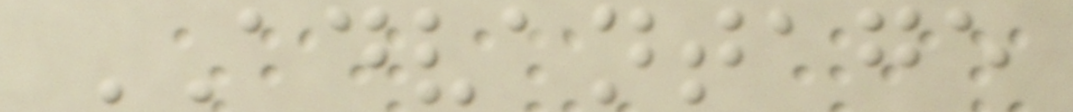ADVANTAGE
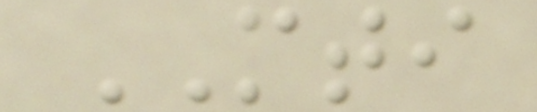MTI
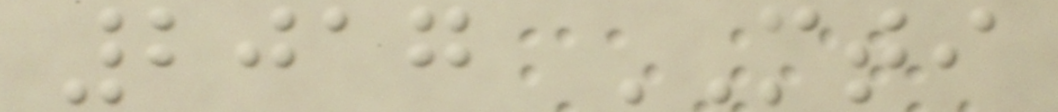2017 MTI
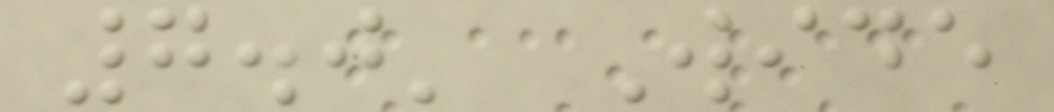7.0' Wide
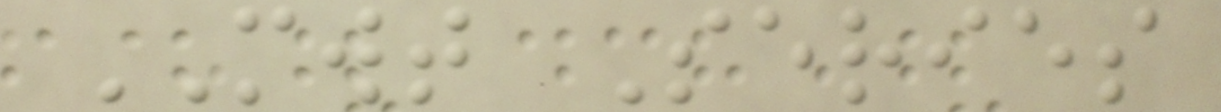MWT Series
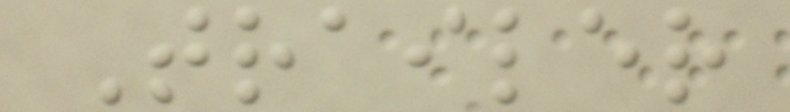Trailer
